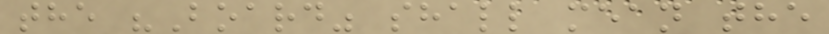the "Board" shall mean the
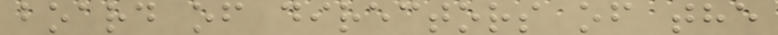board of directors of the
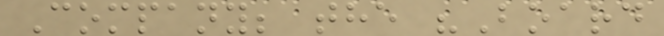Company; the "Board
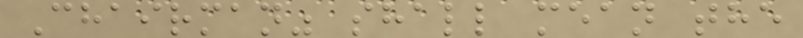Chairman" shall mean the
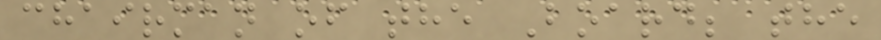chairman of the Board; the
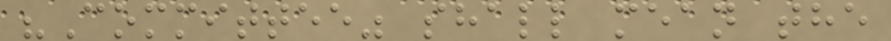"Committee" shall mean the
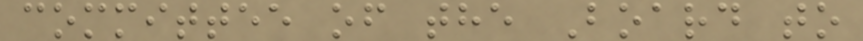committee of the Board to
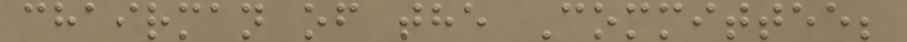chairman of the Committee;
